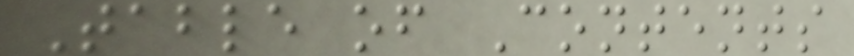Table of Contents
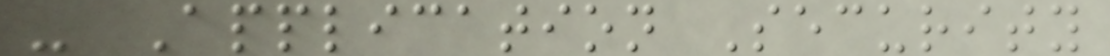- Application Security
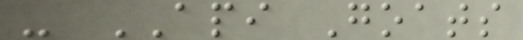- API Goats
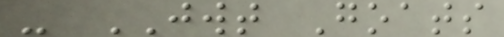- JWT Goats
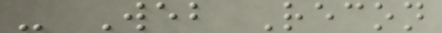- Web Recon
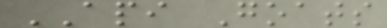API Goats
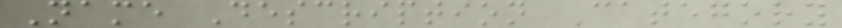Name Description Category
